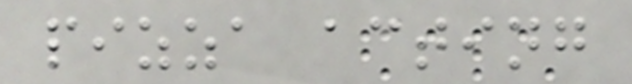pizza acting
